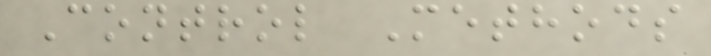Control Methods
